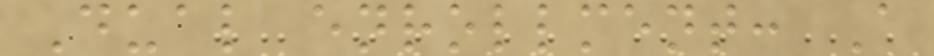Dual enrollment: A
